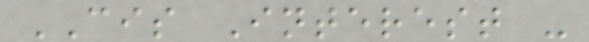CIS Interest -
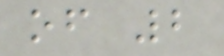of 2
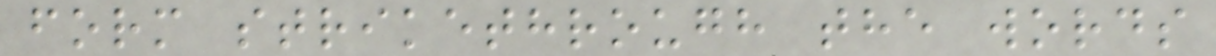form strikethrough the words
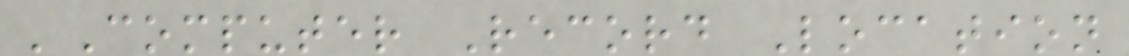'Computer Record Location
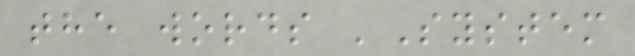the words 'System
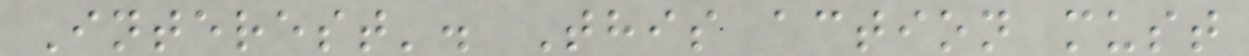Interest'. This action must
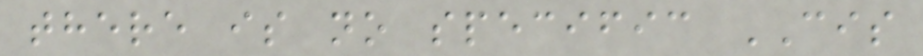there is no specific CIS
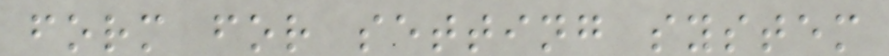form for setting system
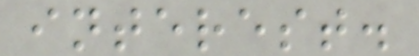interest.
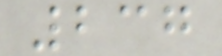237
